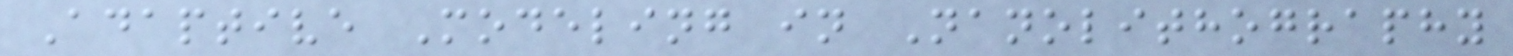Adaptive Modeling in Nanolithography
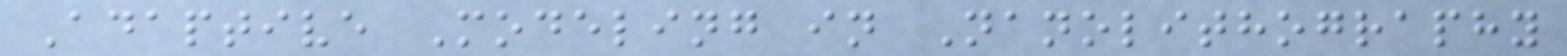Adaptive Modeling in Nanolithography
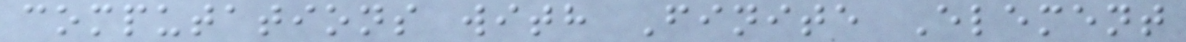computations with Finite Element
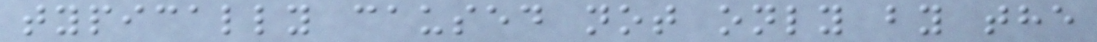typically caused not only by the
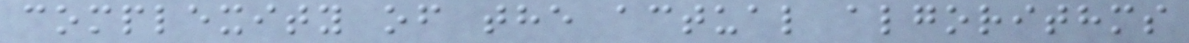complexity of the actual algorithms
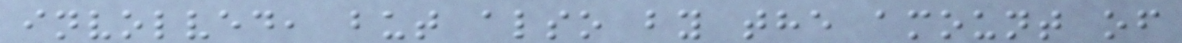involved, but also by the amount of
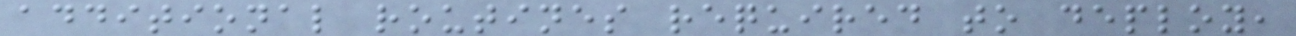additional routines required to deploy,
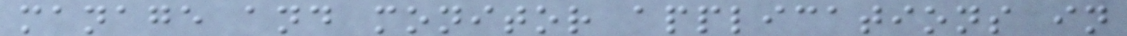manage and monitor applications in
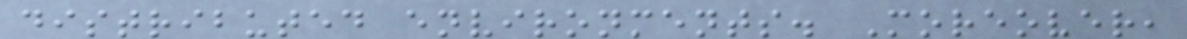distributed environments. Moreover,
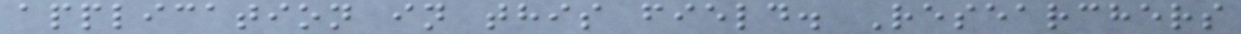application in this field. Researchers
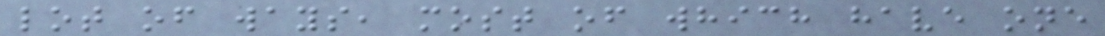lot of ways, most of which have one
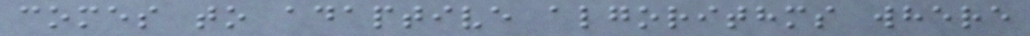comes to adaptive algorithms where
